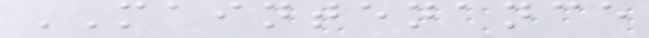MAINTENANCE
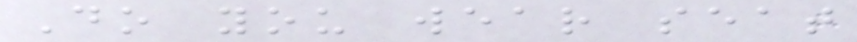Do you wear seat
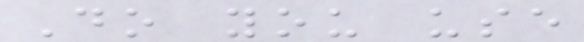Do you use
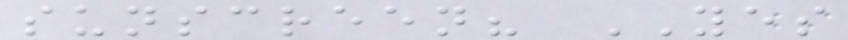sunscreen? YES
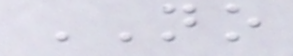NO
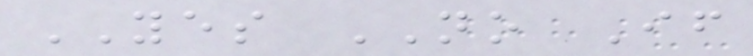YES NO If
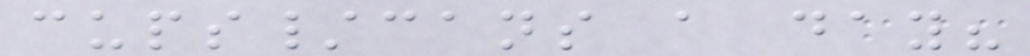cups/cans a day?
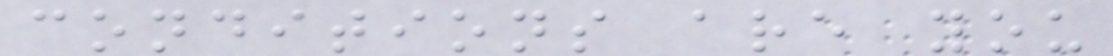conditions are you
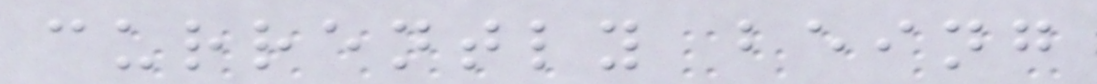currently being
